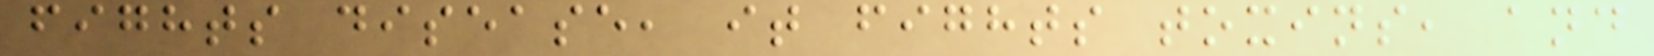fights disease, it fights toxins, and
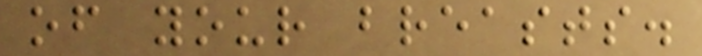of your breasts.
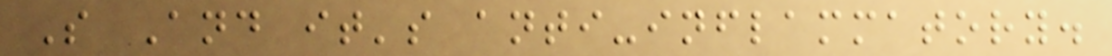S And it's anti-inflammatory.
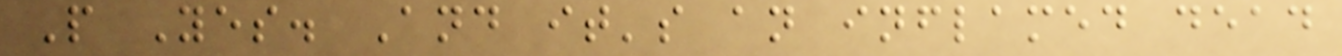P Yes. And it's an inflamed dead
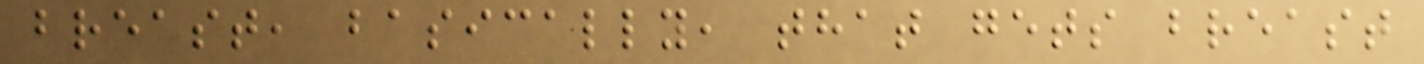breast, basically, that gets breast
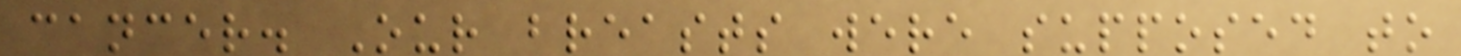cancer. Our breasts were supposed to
